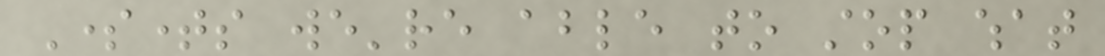Sometimes we're able to stop what
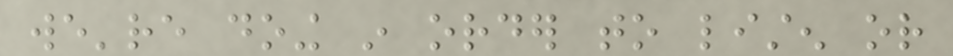we're doing in order to listen or
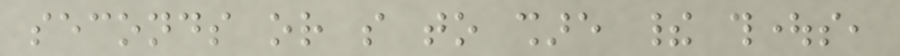seconds or so to share their thoughts,
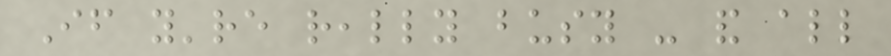If you're really busy - and all
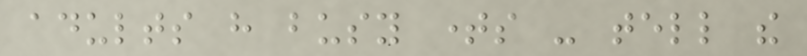adults have busy times - tell the
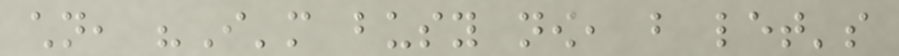children, "I'm busy now, but let's
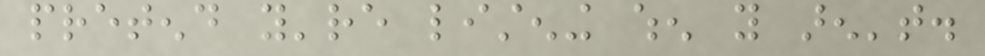pretend you're listening when you aren't.
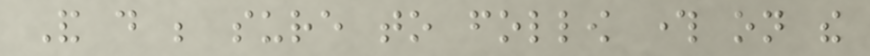And do be sure to follow through on the
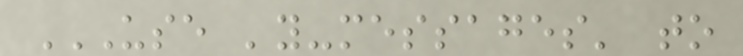USE 'YOU-MESSAGES' TO
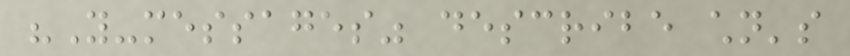"You-messages" describe children's
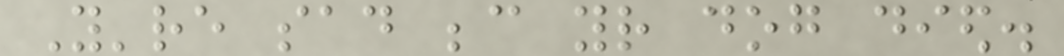You're sad because your dog died.
